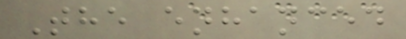The enhanced
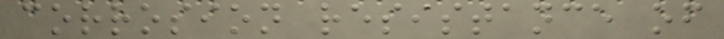corrosion resistance of
